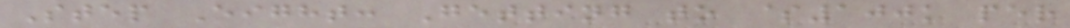Step Eight: Getting to $100k per
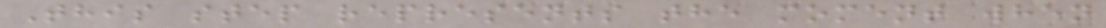This step represents the moment when
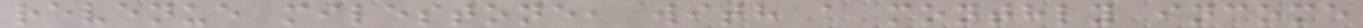revenue milestone, with a monthly income
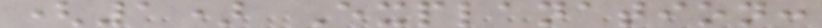(1) Explanation:
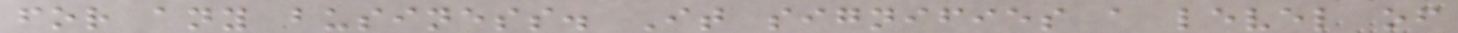for any business. It signifies a level of
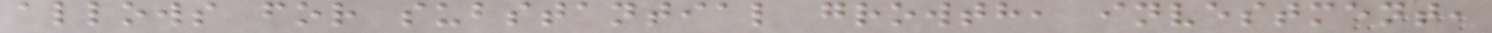allows for substantial growth, investment,
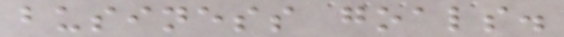business goals.
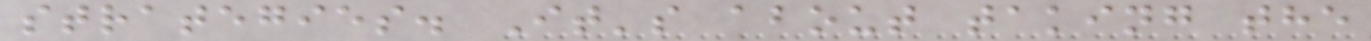strategies. It's about taking the
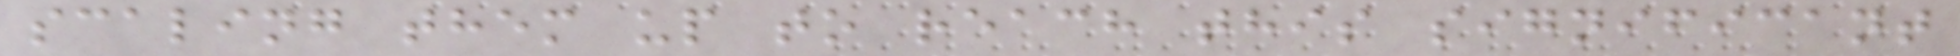scaling them up to reach this significant
